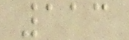113
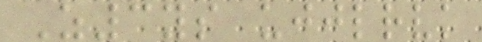Z3ys ujjlrvk
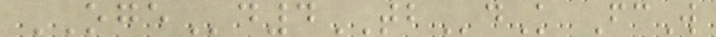OGEd4TBdK FcW
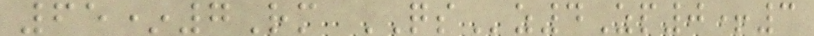65*7Rm QSz4Zp0+3
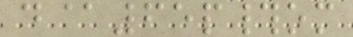d@65p#om
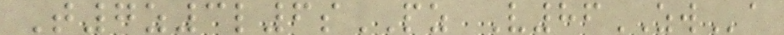T7z3l6sPZ V86ZWa
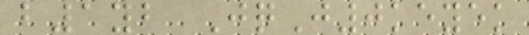b1yb JqJ0keyek
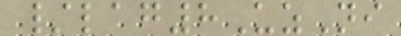/lag8UzNi
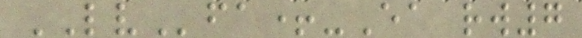LVfa+-Ea rw7
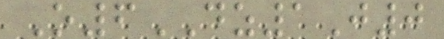O6DZ1J0
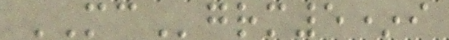MCgrm5*i
